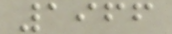1966
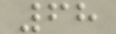68
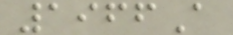1966A
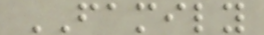FAMILY
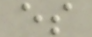es
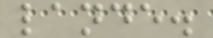lande.
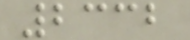2332
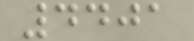4401
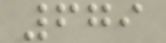679
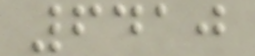6410
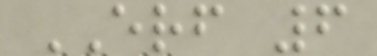ERF 6
